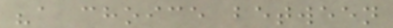"a choice between
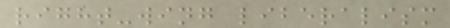right-wing liberalism
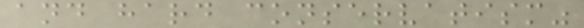and hard conservatism"
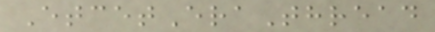EtcetEraThread
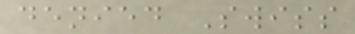denied Swiss
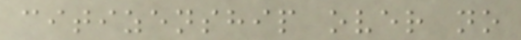citizenship over no
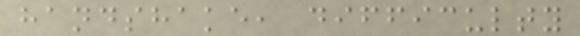handshake, difficulty
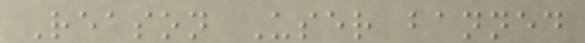Reason User banned
